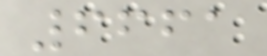6661
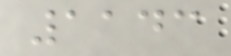1143
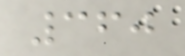360
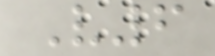V6
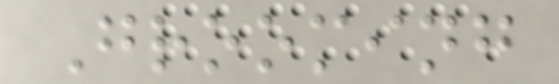Grooming
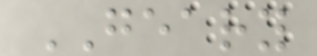GEARY
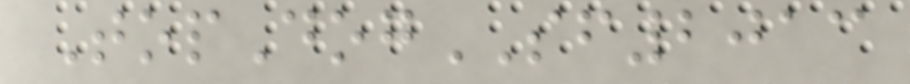TopDogSF2013
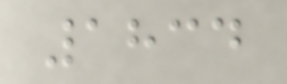1834
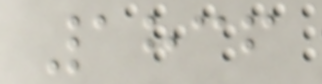1836
